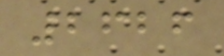2626
